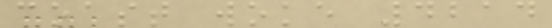coast woke 4214
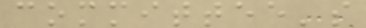committee's
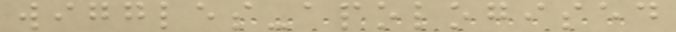wiggles-apologised
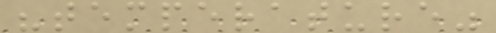"temperature"
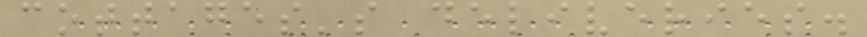cottages's deliveries.
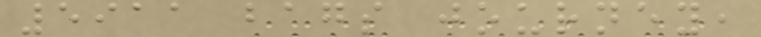5911 bags journey,
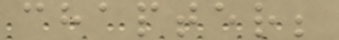chapter;
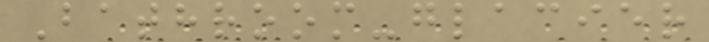Bathroom-glacier
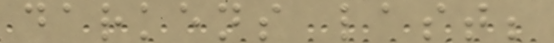darkens last;
